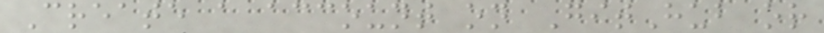Create a account on GitHub or
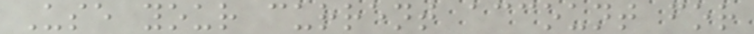Use your current account for
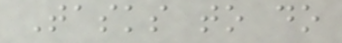Tasks to do
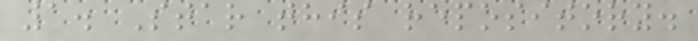1. Star this repository.
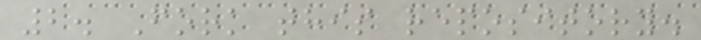2. Fork this repository.
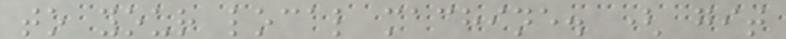to your local machine. ( git
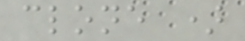clone )
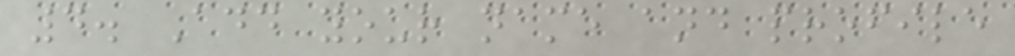4. Add your name and profile
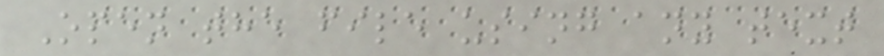Open the file using any text
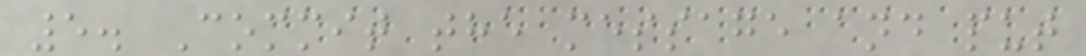5. Commit the message and put
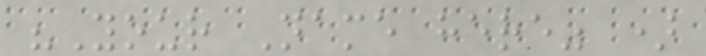"Your Name here" )
